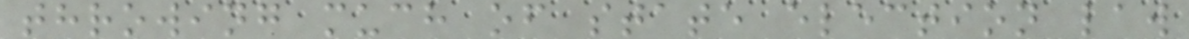throwing much of state election law
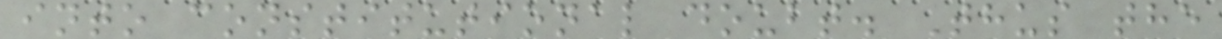into constitutional doubt. Thus the
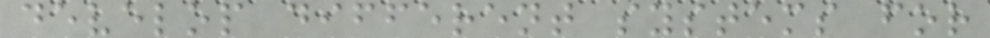develop different systems for
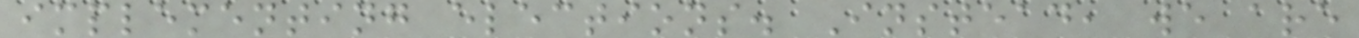implementing elections. Instead, we are
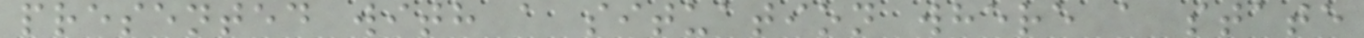presented with a situation where a state
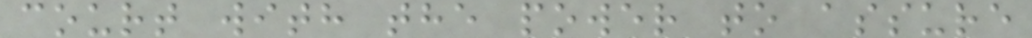court with the power to assure
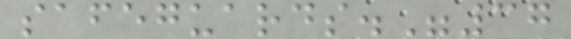safeguards."37
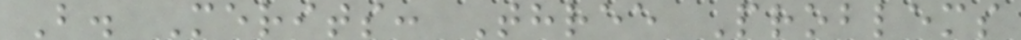B. Merits: Three Problems
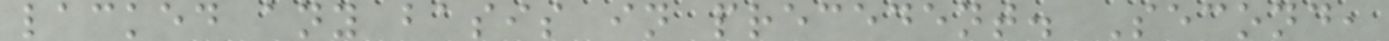lacked any basis in precedent. Second,
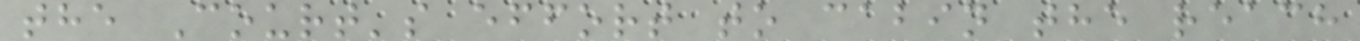the Court's effort to cabin the reach
